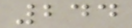244
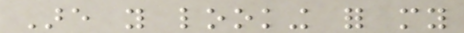Are you looking for my
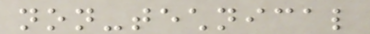non-technical
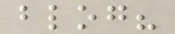blog?
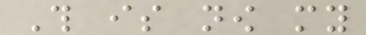This is now my
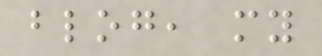blog, my
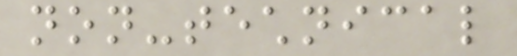non-technical
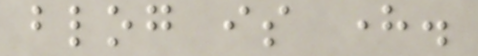blog is here.
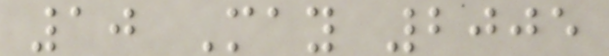10 May 2005
